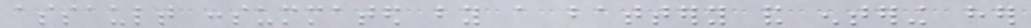assault consummated by a battery and entering her
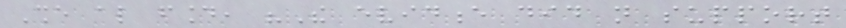She also found, "The evidence did not support
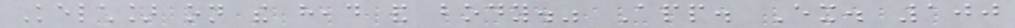Kelch] on the head and body." App. Ex. 100
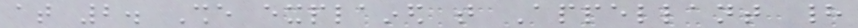at 2. She explained that Appellant had
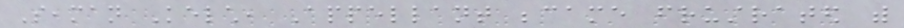Seaman Kelch, Appellant became frustrated with
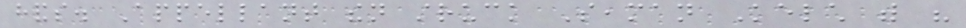hands. Appellant then struck Seaman Kelch with his
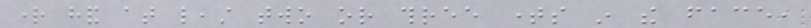right hand at least two or three times in the face,
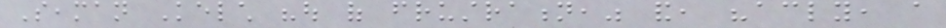Seaman Kelch "out of frustration," and, "accordingly, a
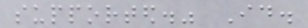supported." Id.
